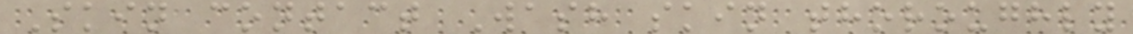Skin contact Wash skin thoroughly
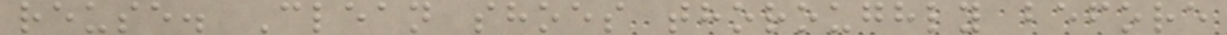reuse. Clean shoes thoroughly before
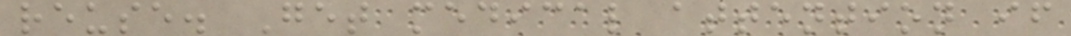reuse. Get medical attention if
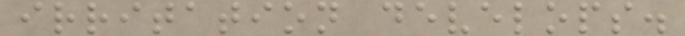irritation develops.
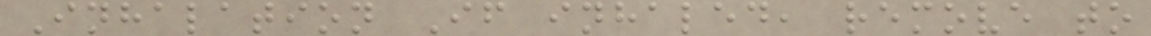Inhalation If inhaled, remove to
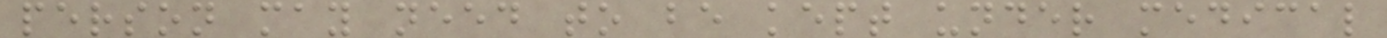person may need to be kept under medical
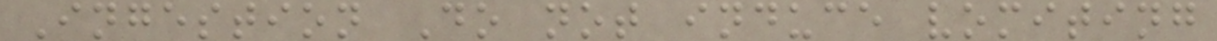Ingestion Do not induce vomiting
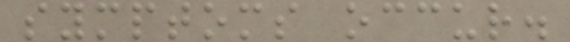symptoms occur.
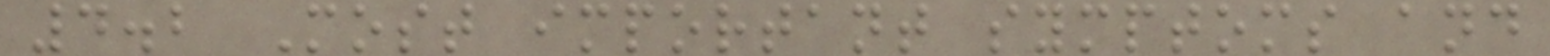4.2 Most important symptoms and
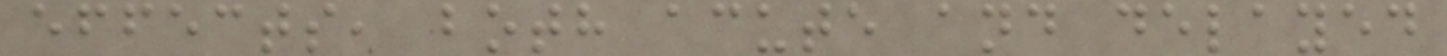effects, both acute and delayed
